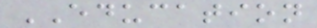EDUCATION
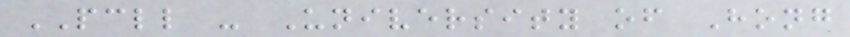PCLL - University of Hong
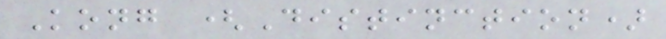Kong (Distinction)
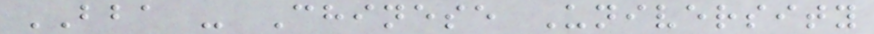BBA - Chinese University
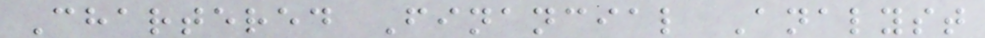Chartered Financial Analyst
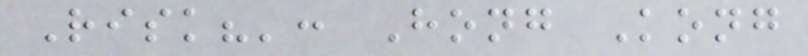Risk?': Hong Kong
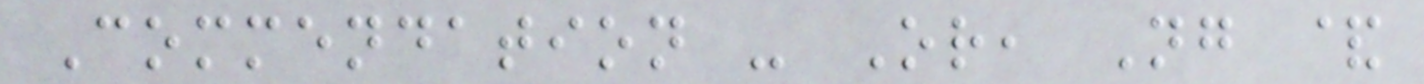Commendation - Or, Ng &
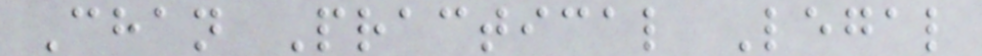Chan Practical Legal
